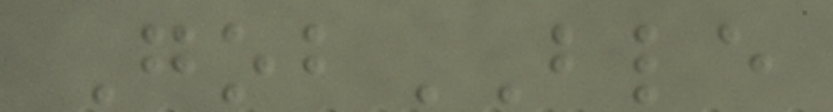GobBLE
